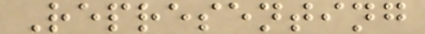Representing
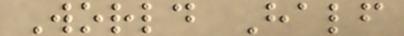World Half
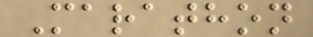Marathon
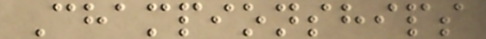Championships
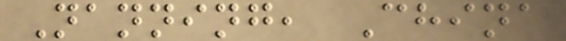Nanning, China
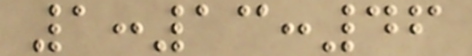1:13:46
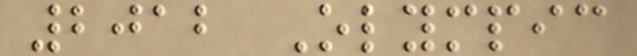2012 Olympic
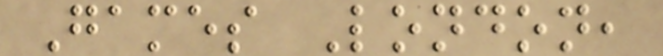Games London,
